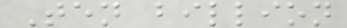Ten billion
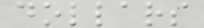dollars
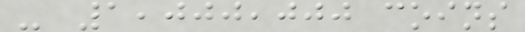- 1,000,000 coins
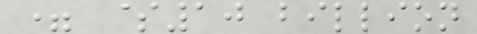= $10 billion
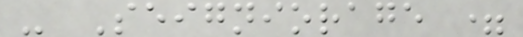- Seigniorage =
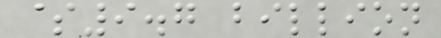$9.7 billion
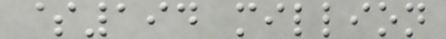$194 million
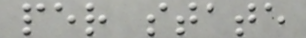per state
